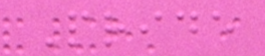Pride
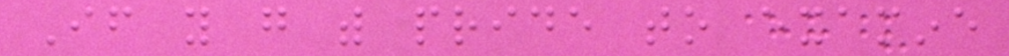If you go with pride to examine
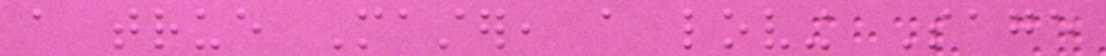a true Master, a loving Sage
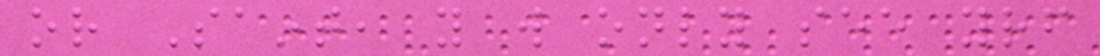or Saint, you will only see yourself
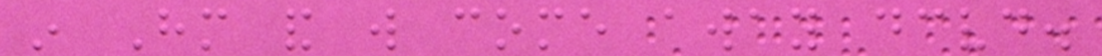in Him and will come away deceived.
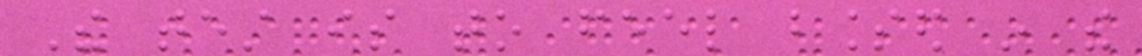The test is to feel blessed in the
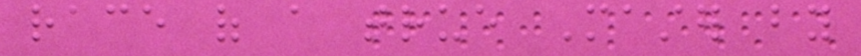race of a true Master by
